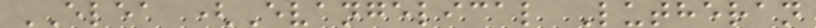ELEA (Evangelical Lutheran
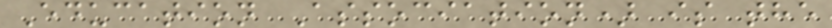Education Association) is the
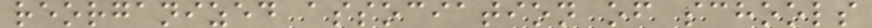reorganized association of schools
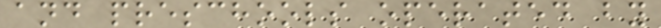and preschools operated by
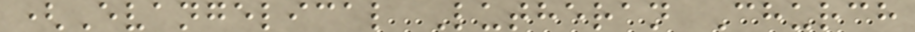(Evangelical Lutheran Church
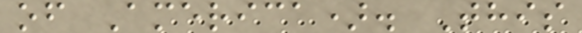of America). This
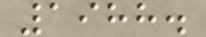1988.
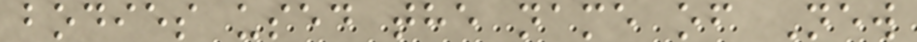bodies used the name of New
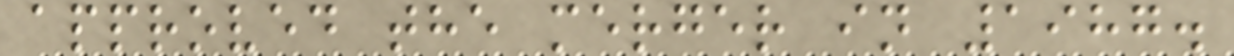approved the merger in 1987.
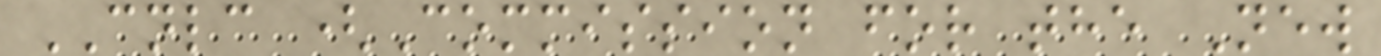CNLC (Commission for the New
